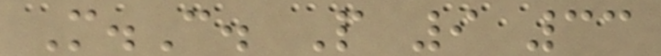M.C. P 9 33
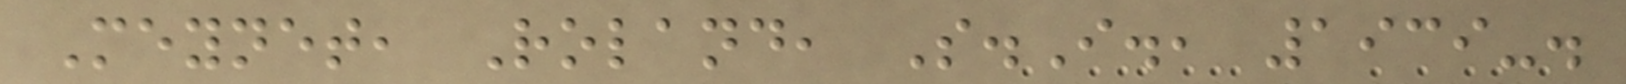Meynet, Roland, S.I., 1939-.
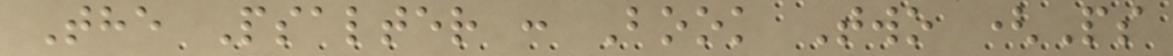The Psalter : Book Two (Ps
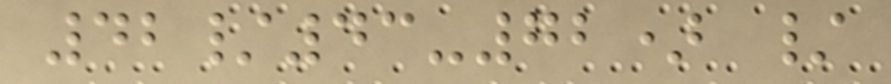42/43-72) /
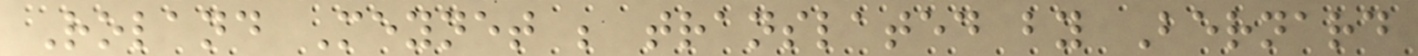Roland Meynet ; translated by Bernard
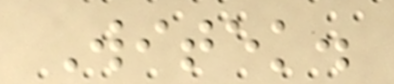Witek.
